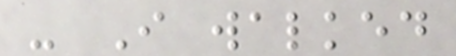- I walked
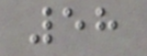58
